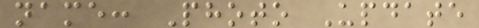name: Photo Update
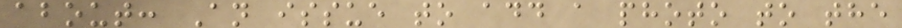about: An issue to add a photo to the
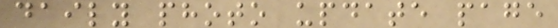daily photo update page
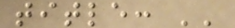title: ''
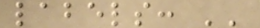labels: ''
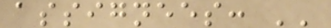assignees: ''
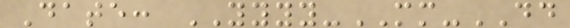Date: YYYY-MM-DD
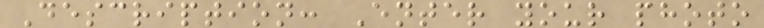Description: Enter your photo
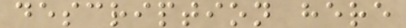description here
